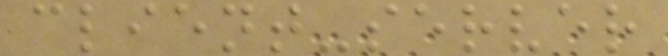client-server
